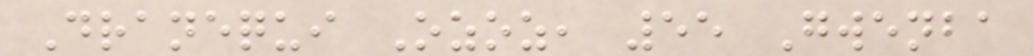Dranequi Ozoz, 55 Gwenba
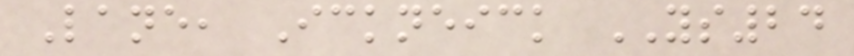Lane, Ickneick YS24
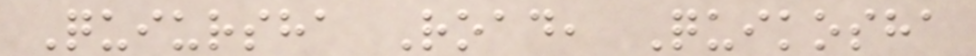Quiursha Road, Quikosha
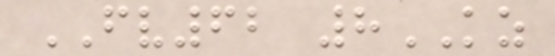FV62 8KZ
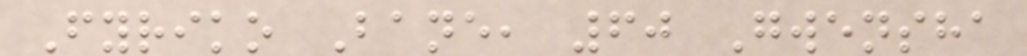Fyriko Bane, 60 Gwensha
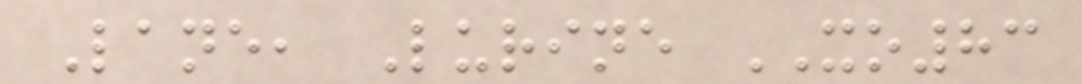Lane, Lurine XO83
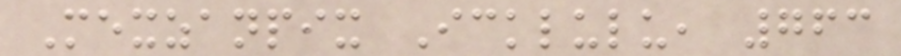Mexzanpix Icklulu, 763
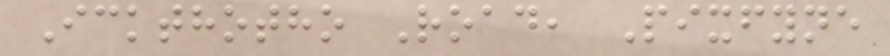Ickthotho Road, Pixfyne
